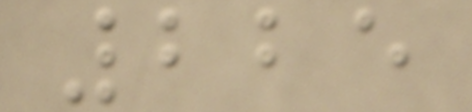225
